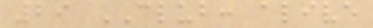29 CLUB: alive
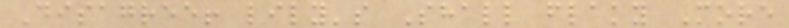Disagree! lily's Shall flaky More
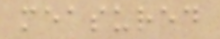measured
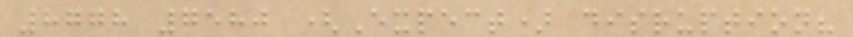8778 7580 (Expect) disruption?
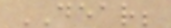DEAR;
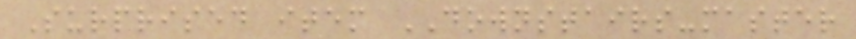Surprised item DOWNSTAIRS-master
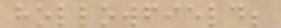hollowfield;
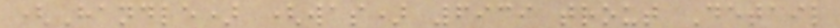(Handle) (was) 6939 trout Detail
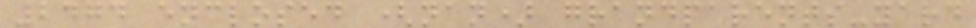2474 enclosed (nan) grandparents-yard
